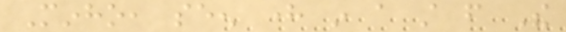Minho, seen here in a still from The
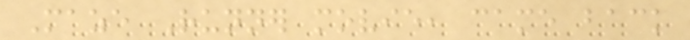Maze Runner movie, came back
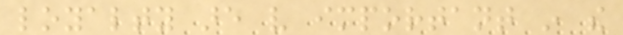loyalty are very important in the
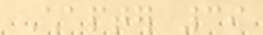Chapter 39
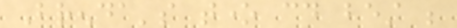Brenda's tone could best be
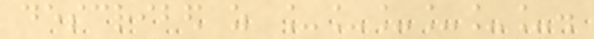described as ______.
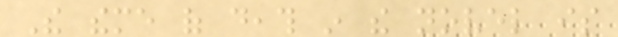The theme of death in the novel is
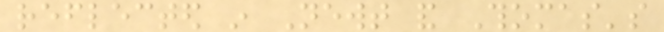reflected in Newt and Thomas's
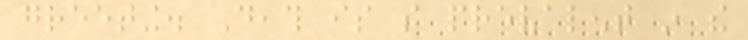greeting. Death is so prevalent in the
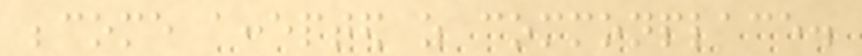become accepted as commonplace.
